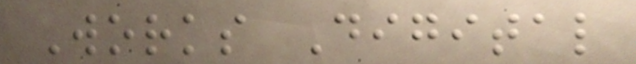Works Digital
